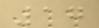17
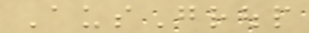AusGroup
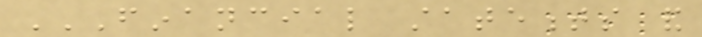FINANCIAL STATEMENTS AND
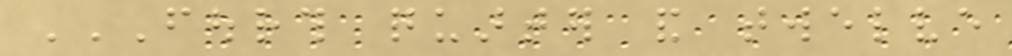FOURTH QUARTER AND TWELVE
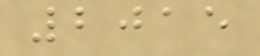2015
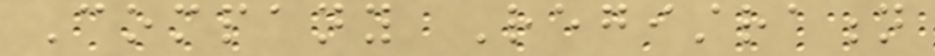Company Registration
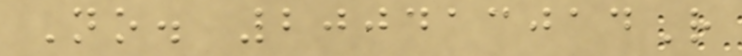No. 200413014R
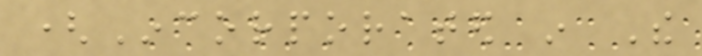(Incorporated in The
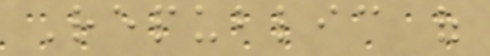Republic of
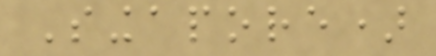Singapore)
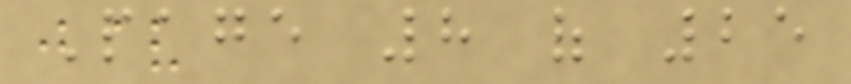Page 8 of 25
